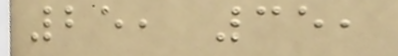25, 35,
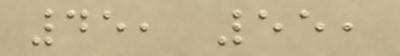45, 55,
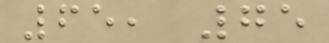65, 75
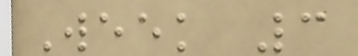Week 3
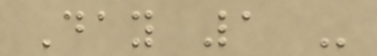Day 1 -
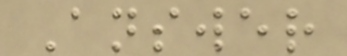Answer
